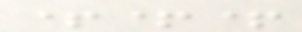+++
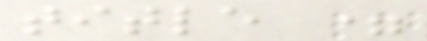title =
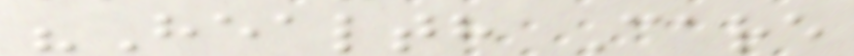"Health Care
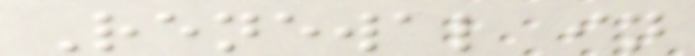Renewal in
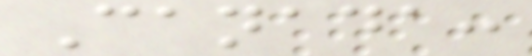Canada:
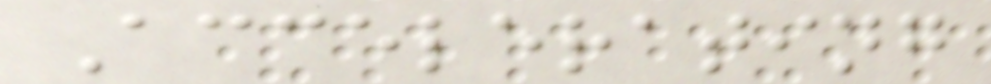Accelerating
